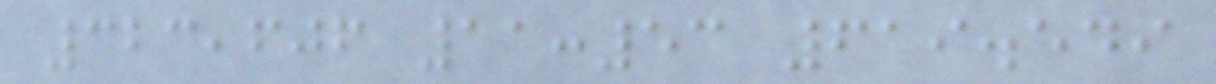323,606 11:53 619.549
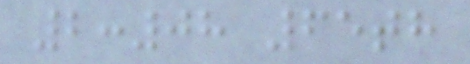2:08 65th
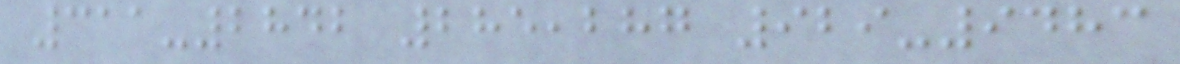311-2842 285,287 929-9483
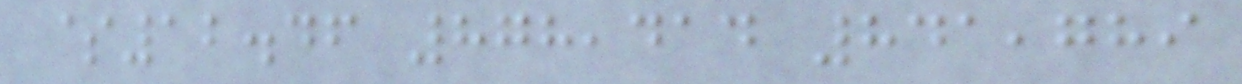$12.46 878,414 841,789
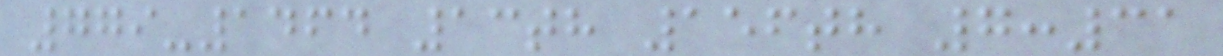779-1464 13th 156th 7:31
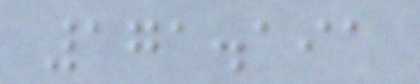171.191
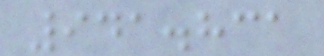941.831
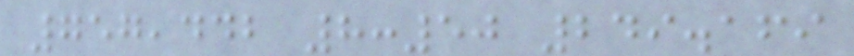757,442 8:50 249.169
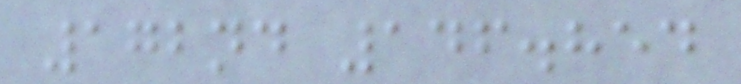172nd 146.854
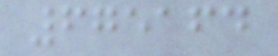675164
